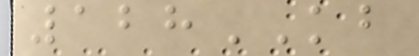128KB
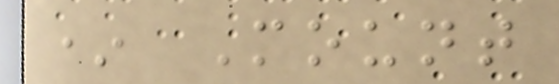* Mount
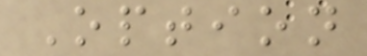Option
